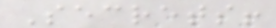Secrets!
